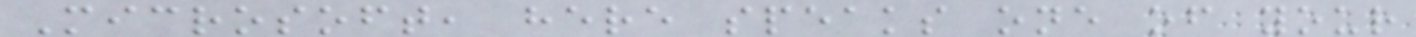Microsoft, here speaks one of your
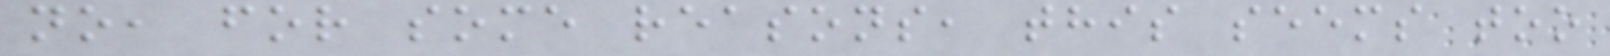no, for some reasons, this seems too
